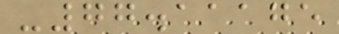-77.11175
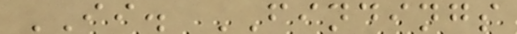II. FINDINGS
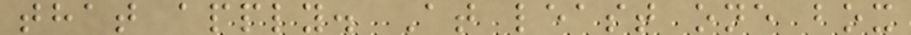that apply. At least one box
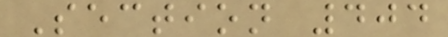Section 404
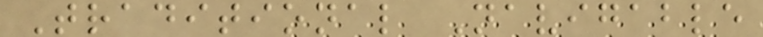Traditional Navigable
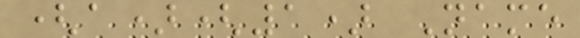(a)(1) Name
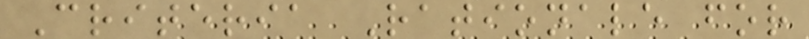Criteria Rationale for
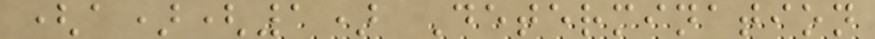(a)(1) Determination
